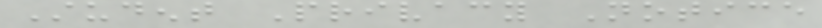Student Privacy Notice
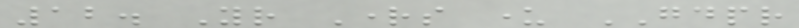12. Your Rights under GDPR
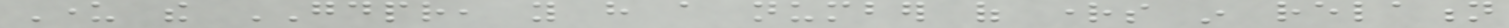Under the GDPR, you have a number of rights in relation
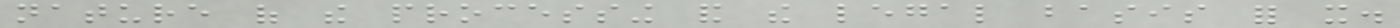nature of the processing and the legal basis for it.
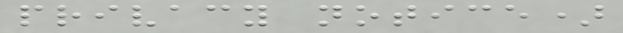privacy notice)
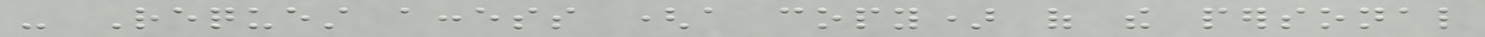- Request access (a copy) of the personal
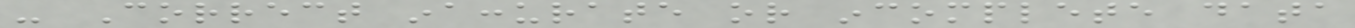- Correct inaccurate or incomplete data
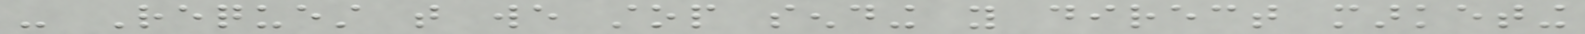- Request that we stop sending you direct marketing
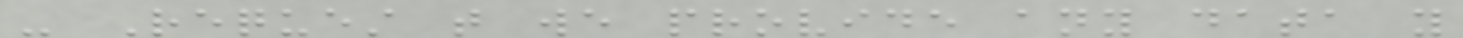- Request that we provide any data you
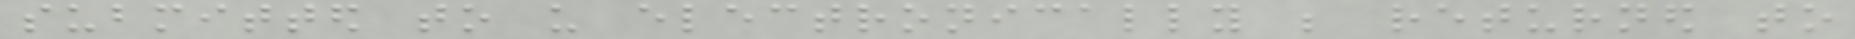submitted to us electronically be returned to
